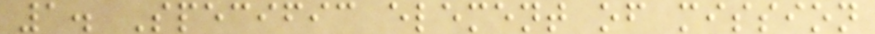1. Specific element of mission
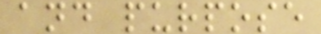and purpose
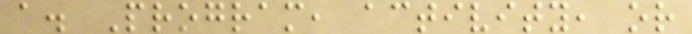a. Program, activity, or
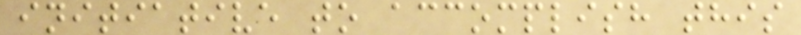initiative to accomplish this
